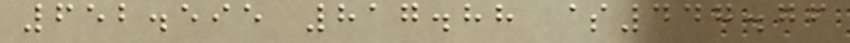652.595 817.88 $447.76
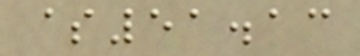$51.13
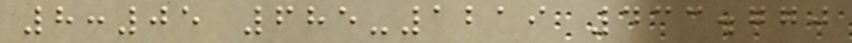8:05 685-1219 433.770
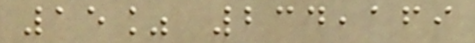15% 234,169
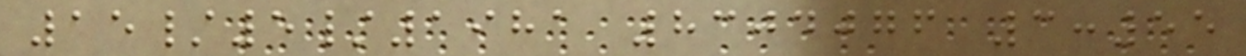15/5/1981 8304076 3:55
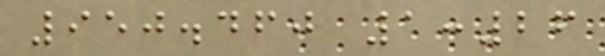950.460 1:26
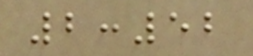2:52
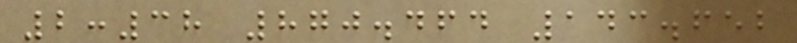2:38 870.464 143.652
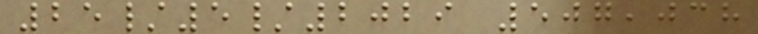25/5/2029 507,038
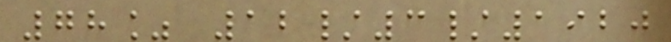78% 12/3/1920
